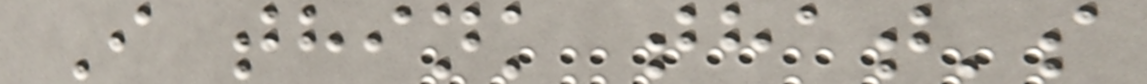I think that's
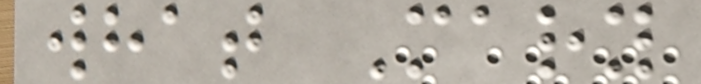what Mary
